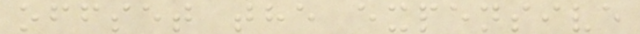offset the expensive
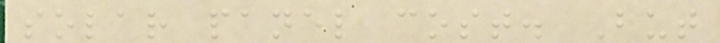solar panel cost. But
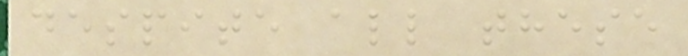despite all these
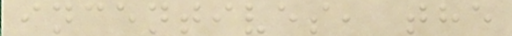incentives, the
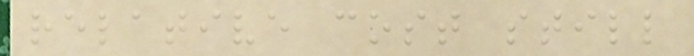relative cost still
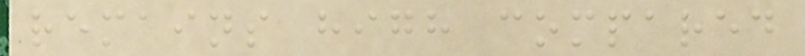remains high compared
